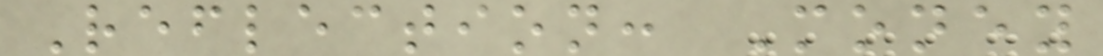Reflection: Money
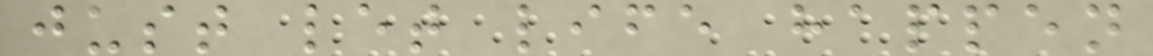just let life happen
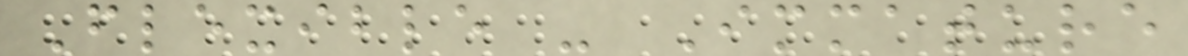Flexible - Immature
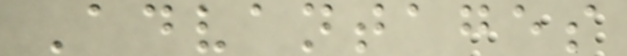Advantages
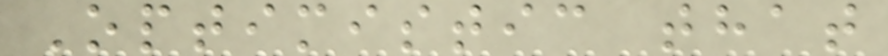Optimistic that
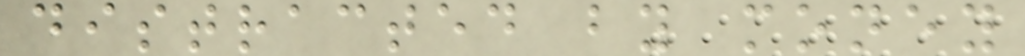distracted by money
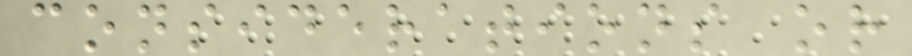considerations or
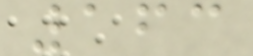163
